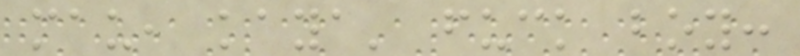mau, kaya' fuck boy:
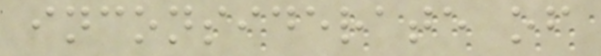inconsiderate of
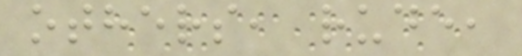others, rude,
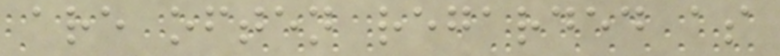are often regarded as
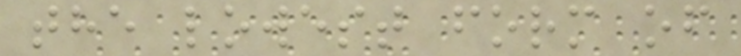the lowest form of
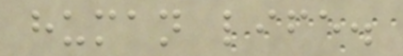human life.
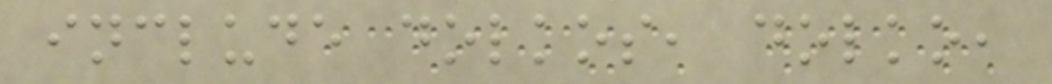include dolkos, dolko,
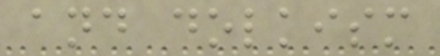and dolkism
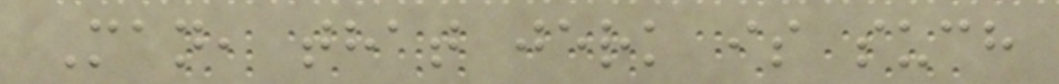Man, that jerk is such
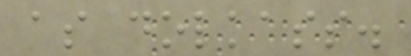as dolkass.
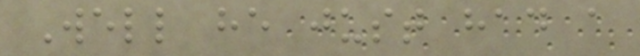Well he just had a
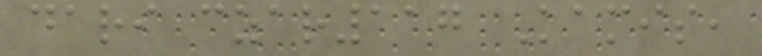dari czar117 Kamis,
